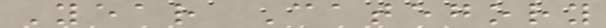Year Category
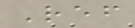Ref
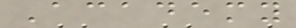Academy
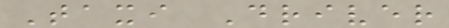Taxi Driver
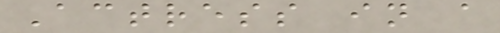Actress in a
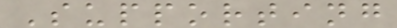Supporting
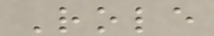Role
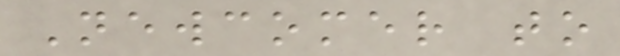Newcomer to
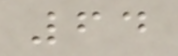64
